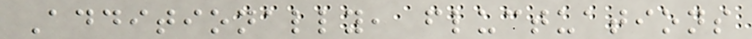Additionally, fluctuations
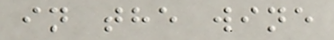in the wine
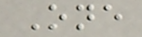One
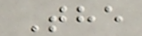The
